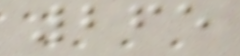265
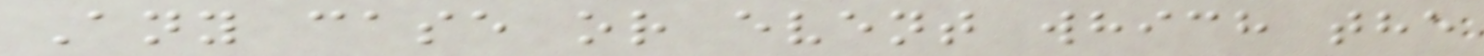Any case or event which the
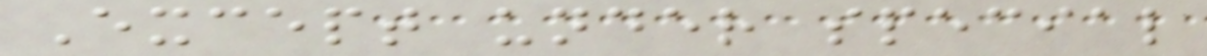Except under special
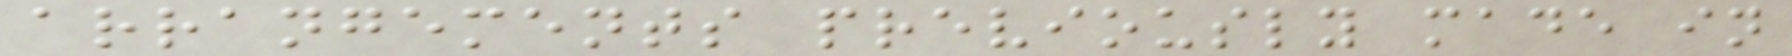arrangements previously made in
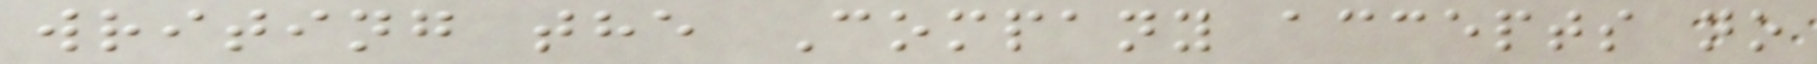writing the Company accepts no
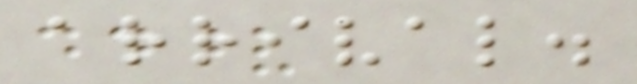arrival.
